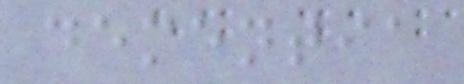dementia
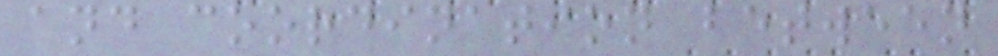and coordination between
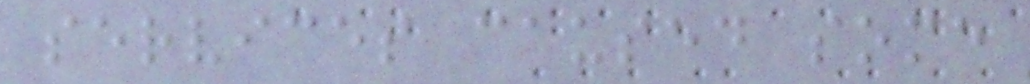services caused some
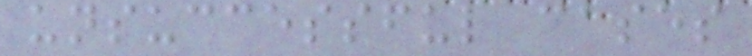unsuccessful cases
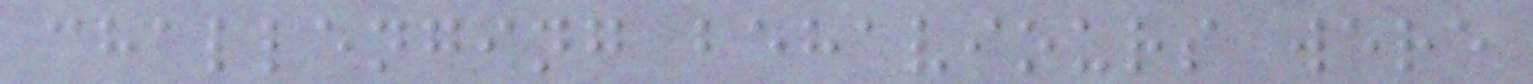challenging behaviours were
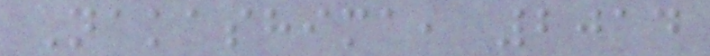Nakashima, 2014
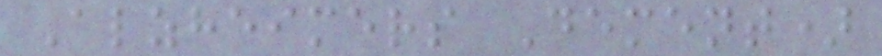Alzheimers Dement)
